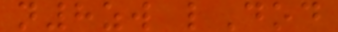n8zw lDod
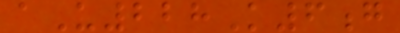aU228K6g
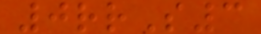0rrS3
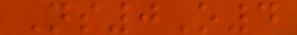Ns0O4
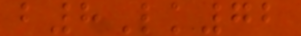b8Lk72
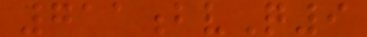711bvQ9
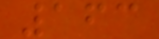163
